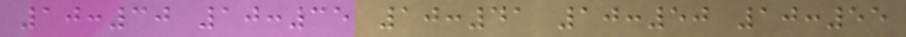10:30 10:35 10:41 10:50 10:55
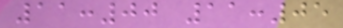11:00 11:05
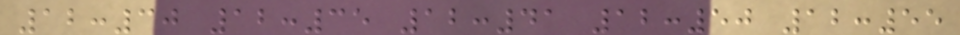12:30 12:35 12:41 12:50 12:55
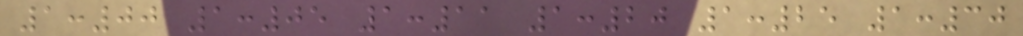1:00 1:05 1:11 1:20 1:25 1:30
